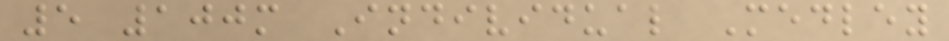5 100m Individual Medley
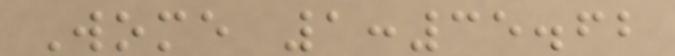Wome 1:35.62
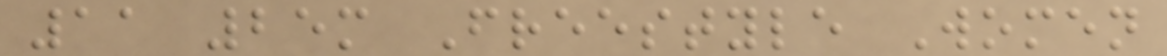11 25m Freestyle Women
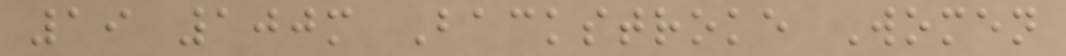19 100m Backstroke Women
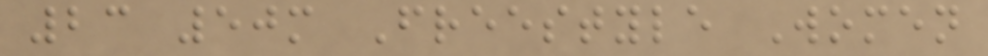23 50m Freestyle Women
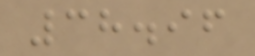38.96
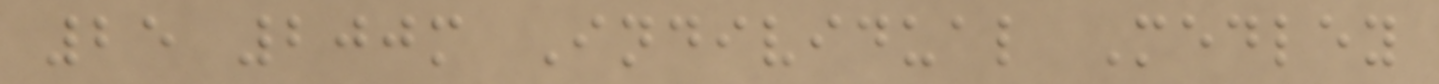25 200m Individual Medley
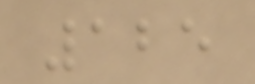125
